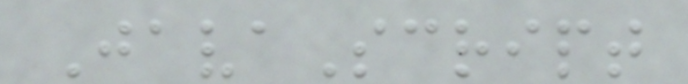JavaScript
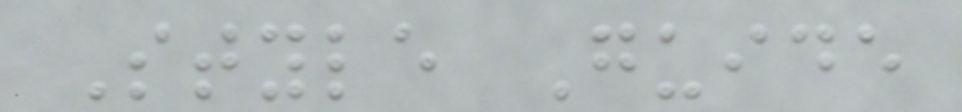Style Guide
